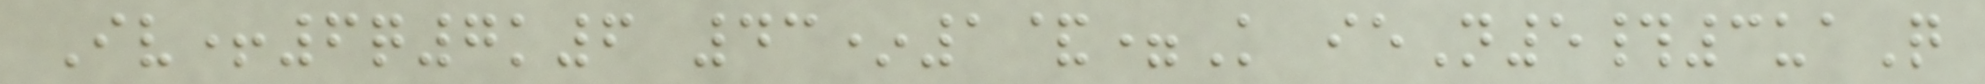Iv+6q7k6 43*1&=K ieN5#3uaQ
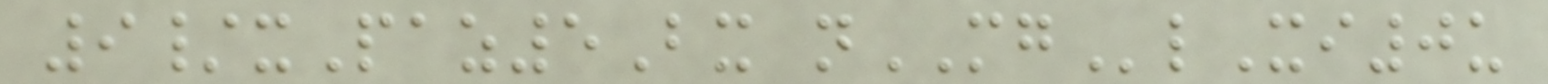9/xPaz5Bx nMGlXi0u
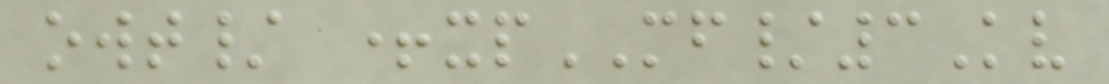owt/ +xpMF/3Kv
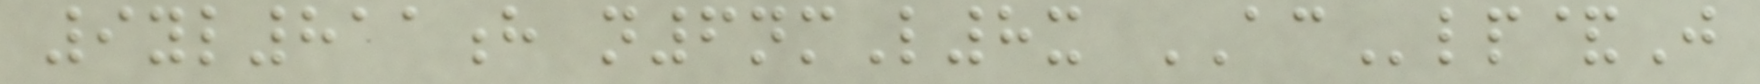9yl811h n6nmL8x AClp&J
